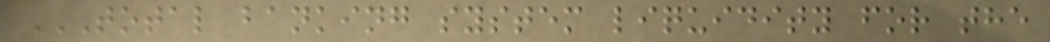TOTAL BANKING SYSTEM LIQUIDITY FOR THE
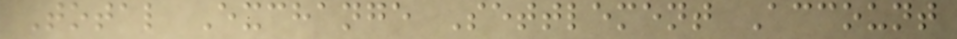Total Exchange Settlement Account
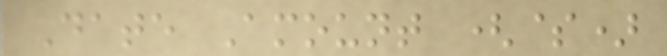Date Amount ($)
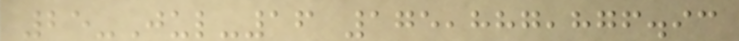25-Jul-16 175,887,876.93
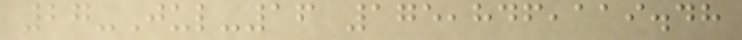27-Jul-16 175,846,119.48
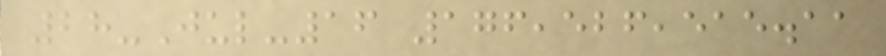28-Jul-16 176,526,515.11
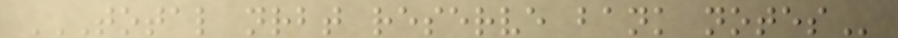TOTAL NRBT RESERVE BANK NOTES
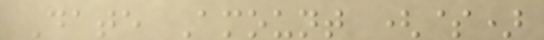Date Amount ($)
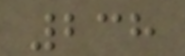238
